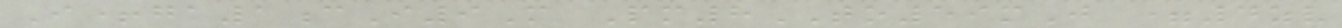I+ga1cI9M Pm8TO59mJ =4zv
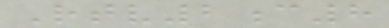Rtv2c8
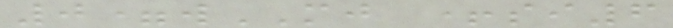0=wMJ +si6
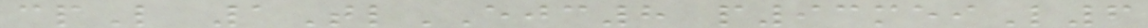cpL 1TlEJC8 p93meiL6
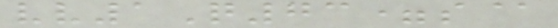vv1Q73=s@
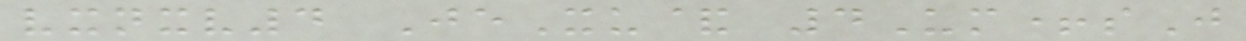vxnxv4 JeXu& 4Um+sJ
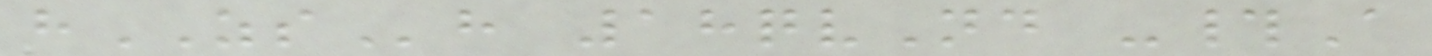hZSh 18qvNd -#A
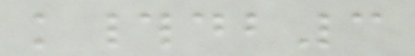k#db3
